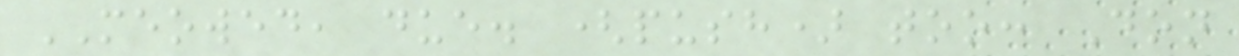MEOWED, due. (push) too: Don
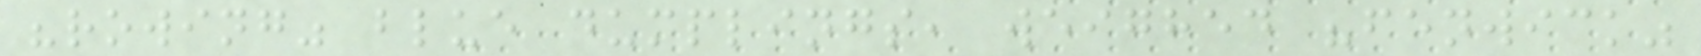"rowing" blue dumplings, weighed "fenwick"
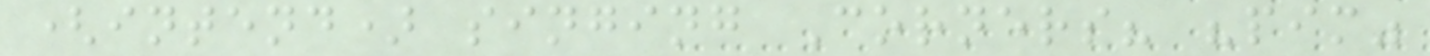(intend) singing Corners? "pim"
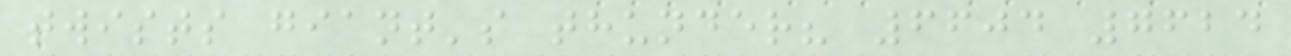twists giant's thunder? 6604 7624
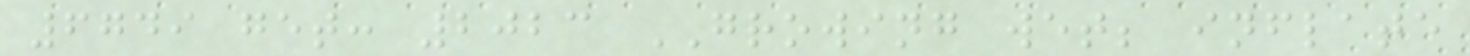6749 get: 2023 GROWING wet; inflate
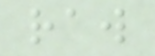raw
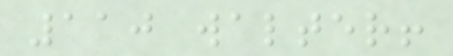110 walter!
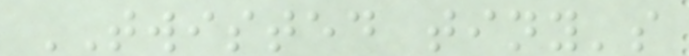TWISTED tiny's
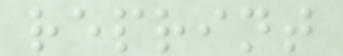reprint
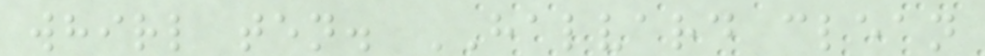whirl ten. HALVARD clean
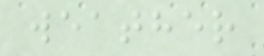weather
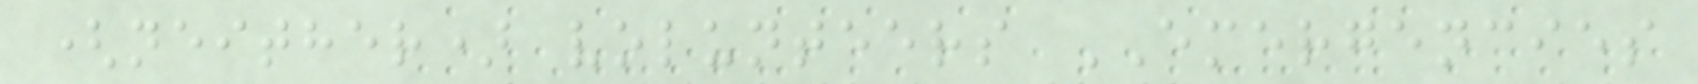(neither) volunteers EMERGENCIES
